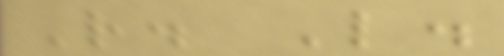R. L.
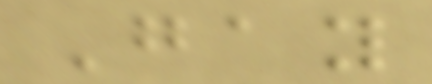Gay
